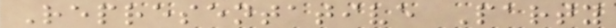Representative Party
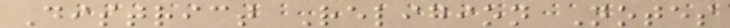District Religion Notes
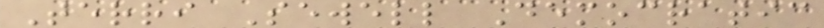Terri Sewell Democratic
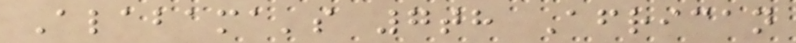Alabama's 7th African
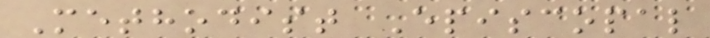Methodist Episcopal
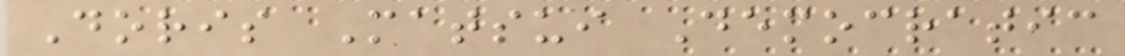Doris Matsui Democratic
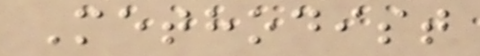Methodist
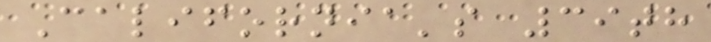California's 39th
